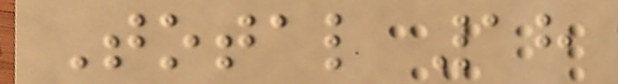Total 18
